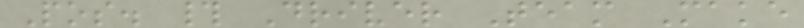Pos. # Driver Team Make
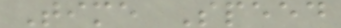Time Speed
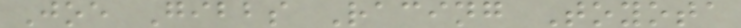Joe Gibbs Racing Toyota
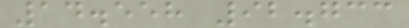14.558 92.733
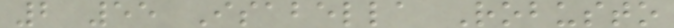2 55 Isabella Robusto
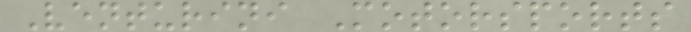Venturini Motorsports
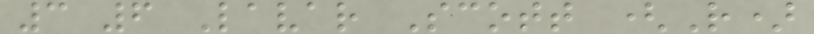3 6 Lavar Scott (R)
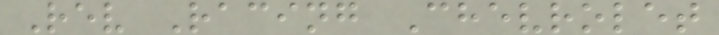Rev Racing Chevrolet
